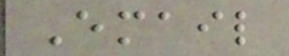Email
